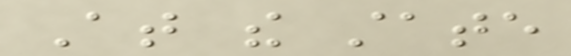At the state
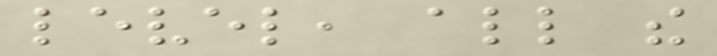level, all the
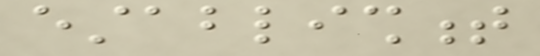establishment
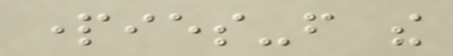parties-from the
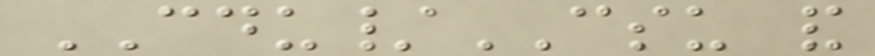CDU/CSU and
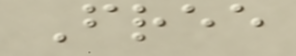Free
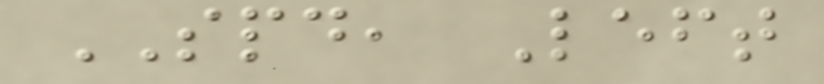SPD, Left
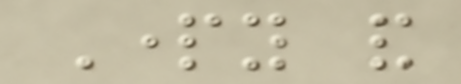Party and
